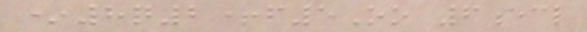*8q2+f5Oo 6ecl
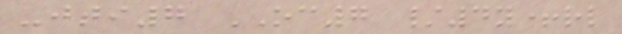-jti7 OC7 /4y+rl
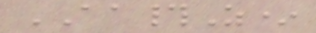AA#Z*
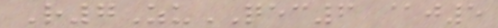R7ZuQEC6 @j5
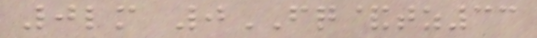0lm 0FQ&tz33
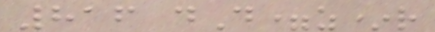816 dD=z*r
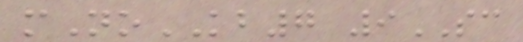mNoKB7 9SC
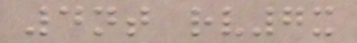4nt rv7x
